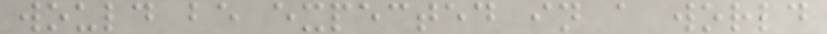would be expected in a world
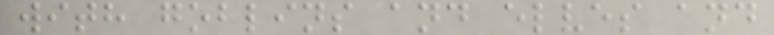with goblins and elves and
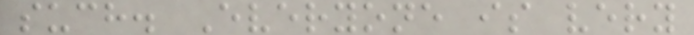such. Everyone is very
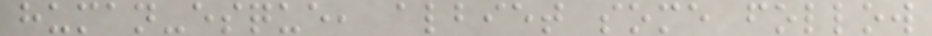human-esque, albiet some follow
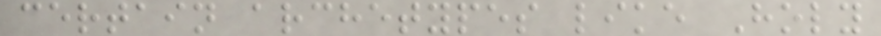certain archetypes like Holy
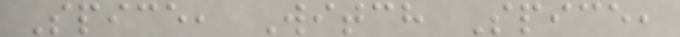Spice, Witch Spice,
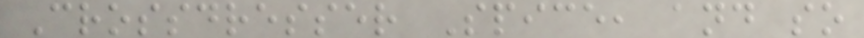Crossdresser Spice, and so
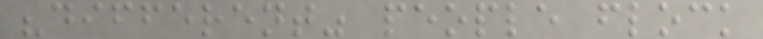"different" people flock
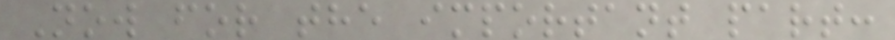Now for the important part:
